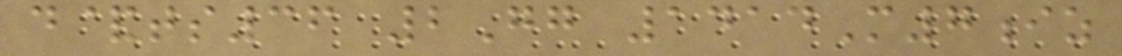d&ts36 2Gg 1414M7iz
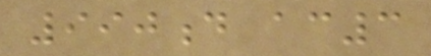990d ac3
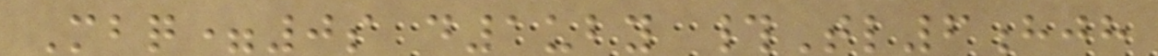Mbq=0s d1uby #Tl6hjh
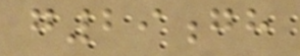g29gh
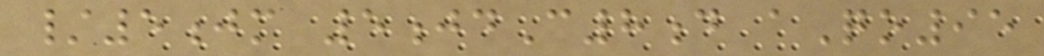/5jm 5jdC8d aQo95
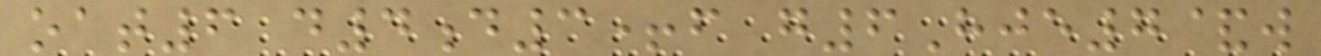oat6 d4d3+f g6Hje7&w
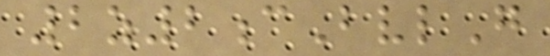2z2cBvlG
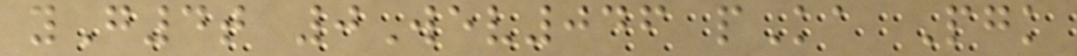yG4t 0Wev046 pKa Pgk
